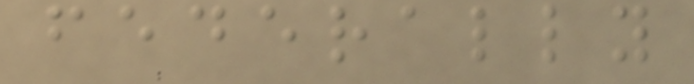federally
